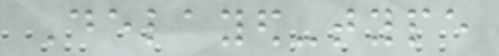Delayed-type
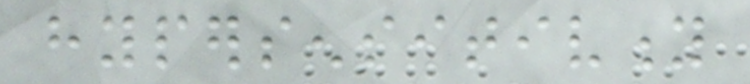hypersensitivity
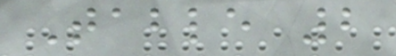Table 2
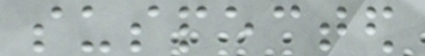suspected
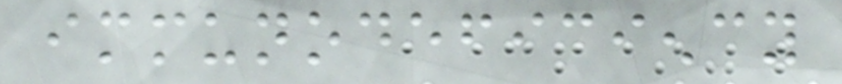immunodeficiency
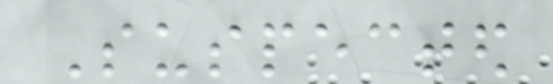Suspected
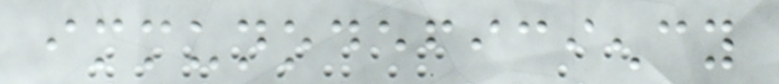immunodeficiency
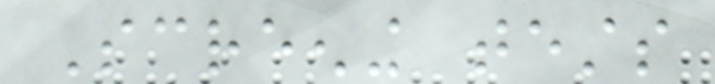Screening tests
